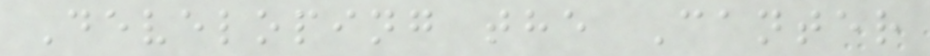Developing the Canter
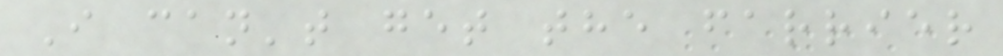I can't get the farrier
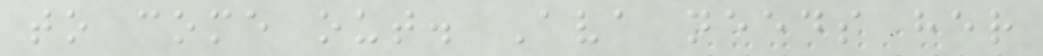to come out. Ava needs her
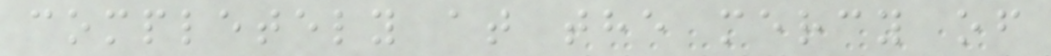completely at the mercy of
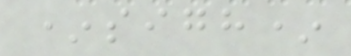*sigh*
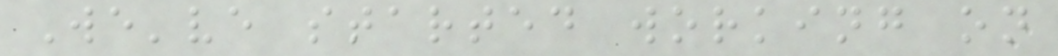We've started working on
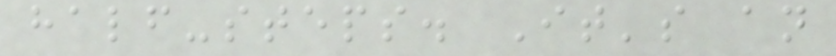half-steps. It's an
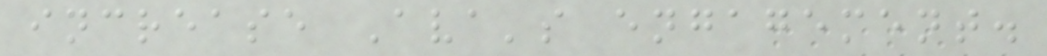increase Ava's engagement.
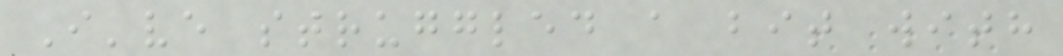I've struggled a bit with
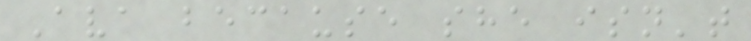Ava because she isn't
